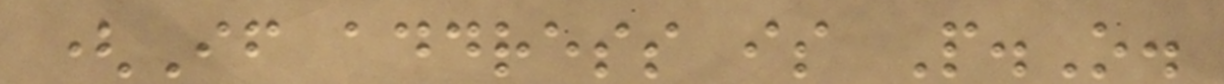(If address is P.O.
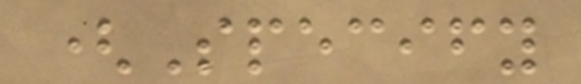(Specify
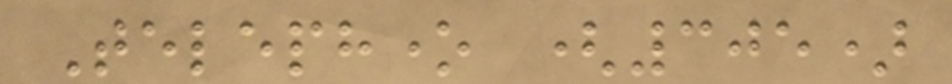Telephone (305)
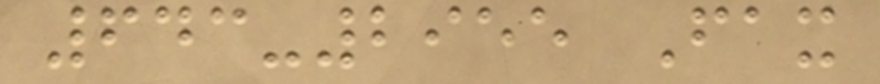643-2955 Fax
